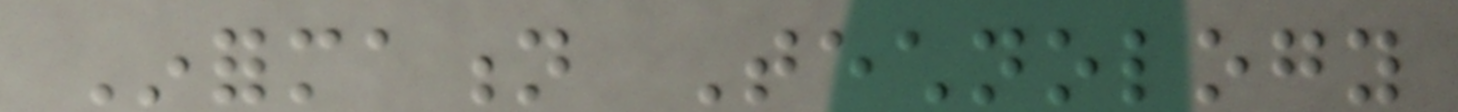Information Technology
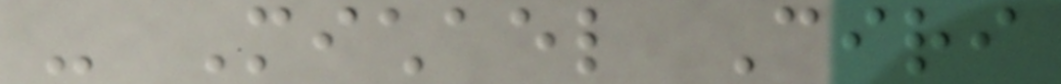- Michael Ciri
